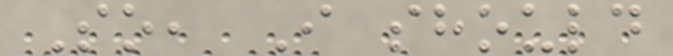So, I should
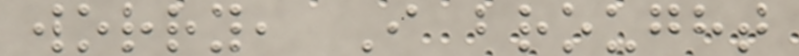worry, I brought
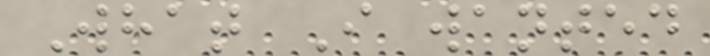What I wanted
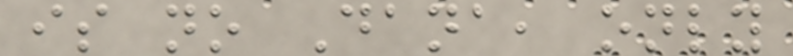is no Dana, only
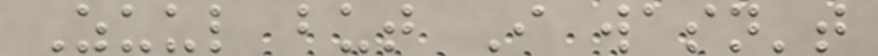Zuul but I wasn't
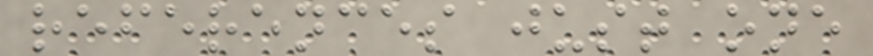references just one
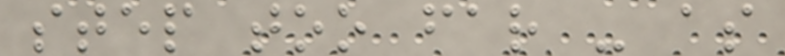step too far - as
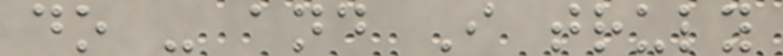do - and I truly
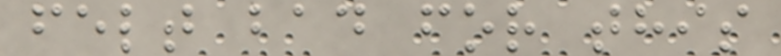felt bad for this
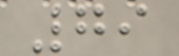79
